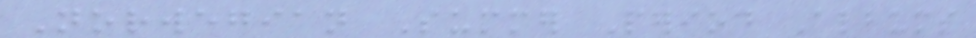Norwegian Summer Period Albums
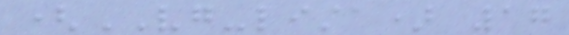(VG-lista) 17
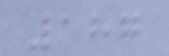187
